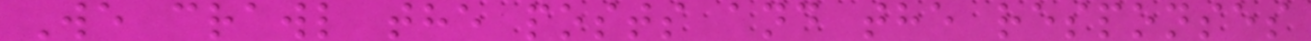We crawl the posts and the responses
